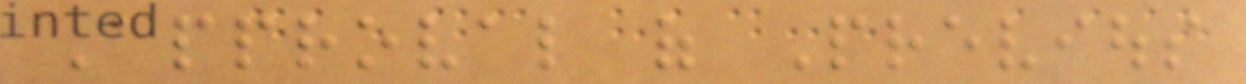Approval of Previous
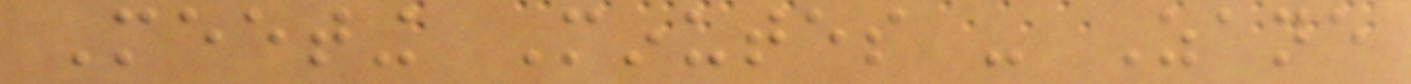Meeting Minutes - Zane
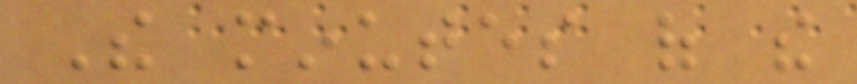The minutes of the
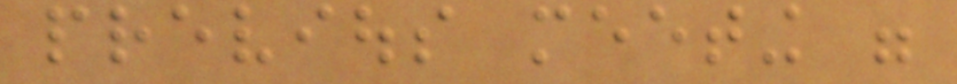previous meeting were
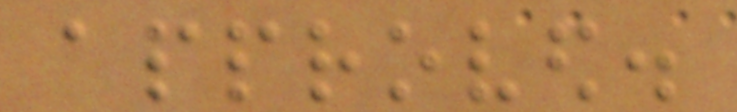approved.
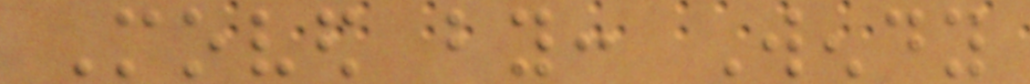Moved by: Wendy
